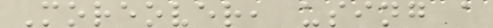Moreover, using a
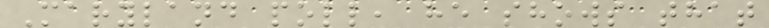Maryland poll, he shows that
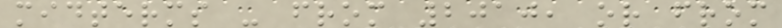midterms - from 2010, or from
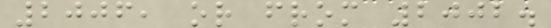2006, or from 2002.
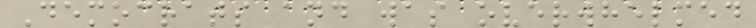Democrats and was overwhelmed
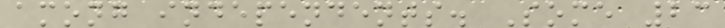among independents. Some 23
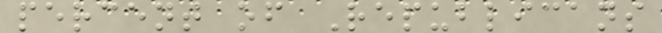percent of Republicans
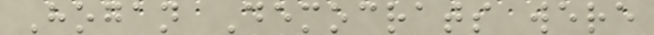Hogan Democrats were
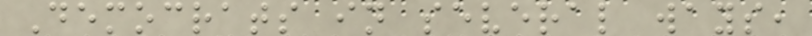Democrats in several ways,
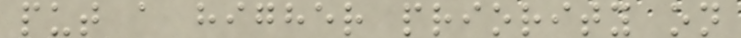put a higher priority on
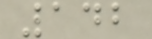142
